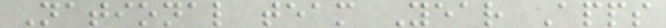National team Year Apps
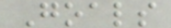Goals
